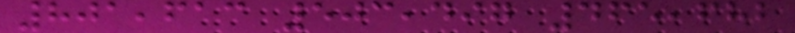801,613 503,497 465,682
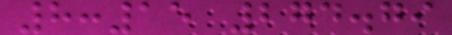8:15 274.79
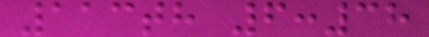113th 6:38
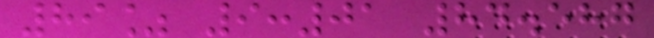89% 9:01 84.587
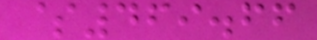$469.66
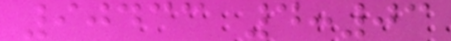90433 4:03
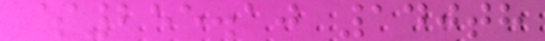$255.10 140th
